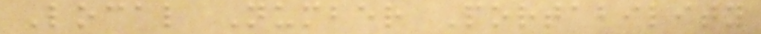Local Number Portability
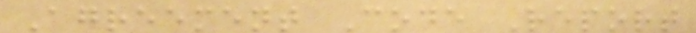Agreement Code Report
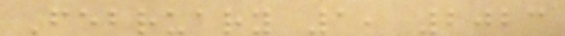February 1, 2023
